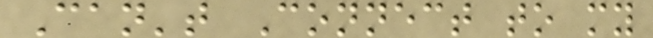Can't Connect to my
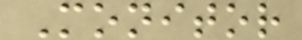Monitor
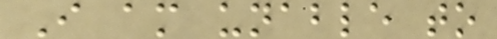I am unable to
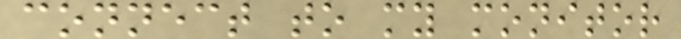connect to my monitor
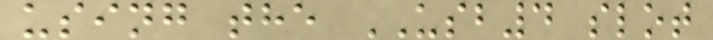using the USB4 slot
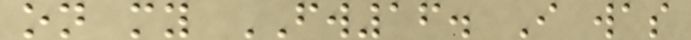on my FW16. I was
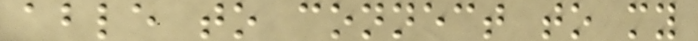able to connect to my
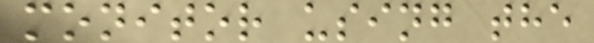monitor using the
